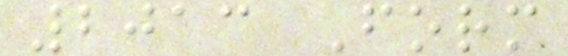2013 Form
